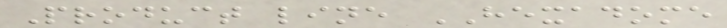Product line HEXADOME
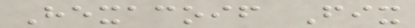Hexacoif Fix
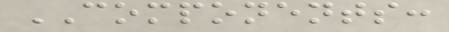COMPONENTS:
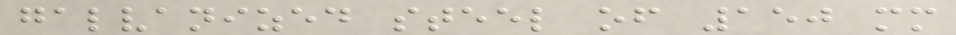galvanized steel of 150 mm
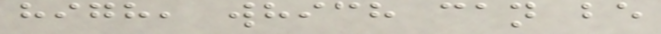high, which can be
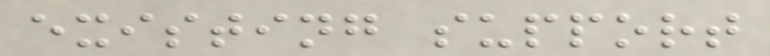existing support
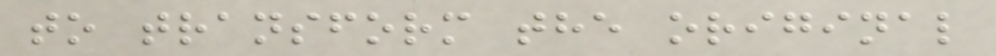to transform the original
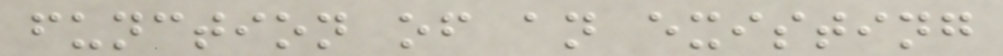function of an existing
